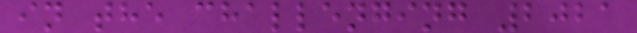in the challenging 2021
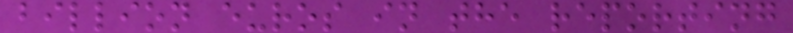billion euros in the reporting
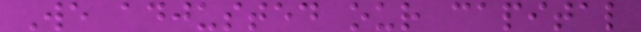We adjusted our capital
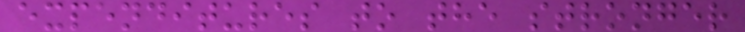expenditures to the stronger
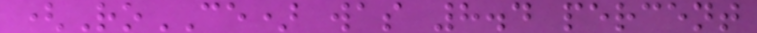(RoCE) was 8.4 percent
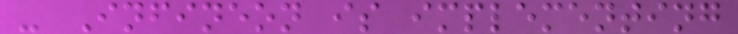- Infineon is implementing
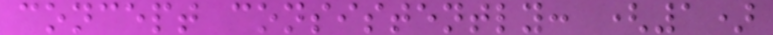concept consistently: (1)
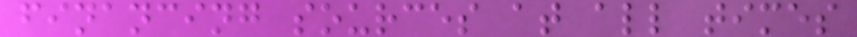financing sources at all times
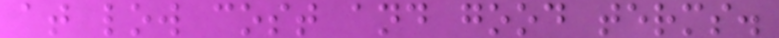at low cost and good terms.
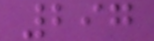297
